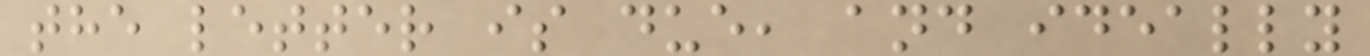the letter is due, and ideally
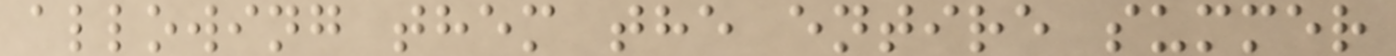allowing them the entire summer
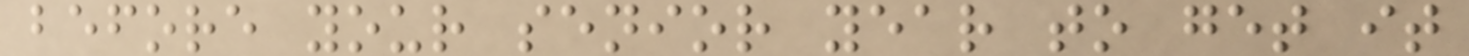before your senior year to get it
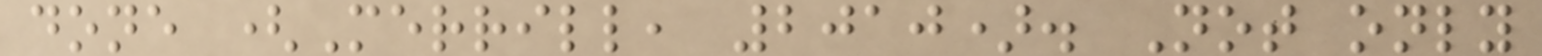done (Merrill, 2010). Not only
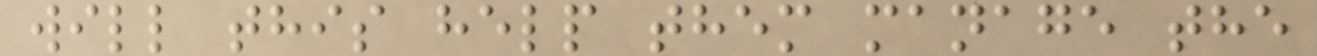will this help them manage the
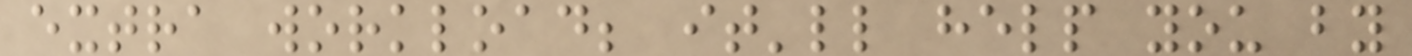extra workload; it'll help you by
